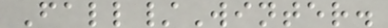Fall/Winter.
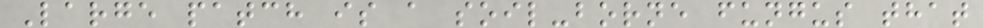Large patch is a soil-borne fungus that
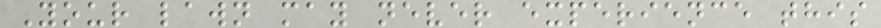Your lawn may never experience this
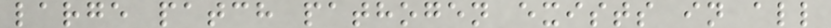large patch pathogen exists in all
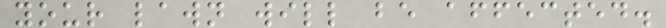your lawn will be affected.
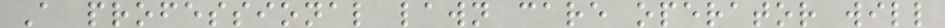A professional lawn care operator will
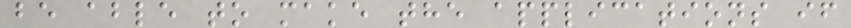be able to make the applications if
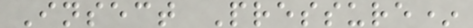Insect Pressure*
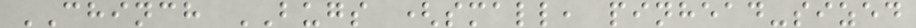CHINCH BUGS (small, pinhead-sized
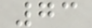73
